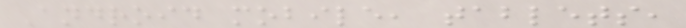Android mobile, tablets,
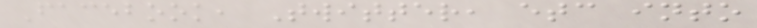Facebook, Twitter, etc into
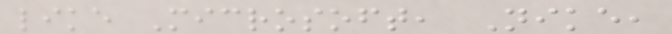like Microsoft, Nike,
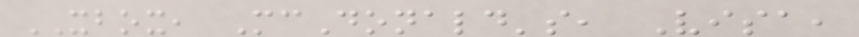XBOX, McDonald's, Visa,
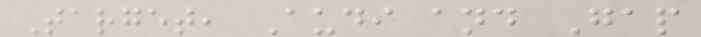Target, Audi and Gap
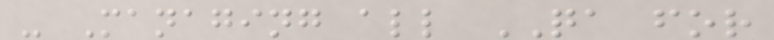- Managing all QA for
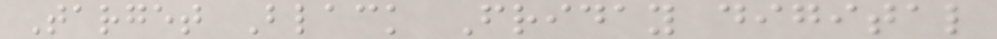Target Black Friday digital
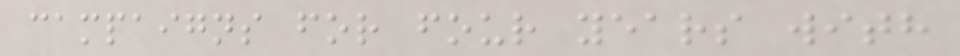campaigns for four years with
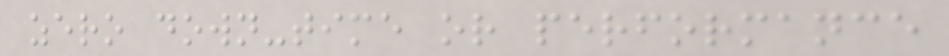zero down-time or performance
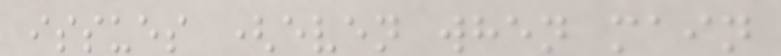issues (even when main
